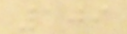109
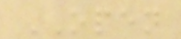OPEN
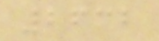2632
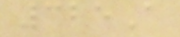325A
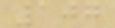107
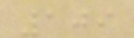109
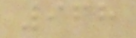968
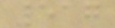517
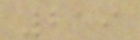219
